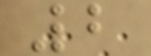2
